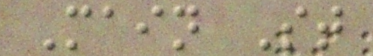Main St
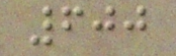600
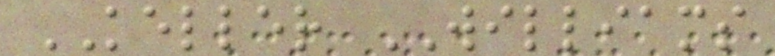KELLER WILLIAMS
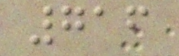716
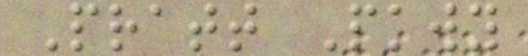Pratt Pkwy
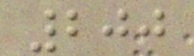200
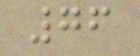76
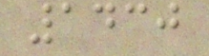1430
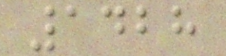1428
